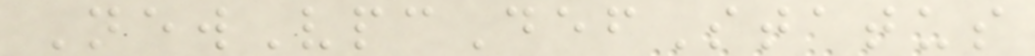NewVpcDefStatus
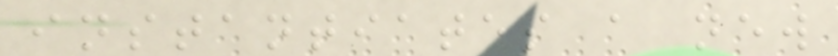instantiates a new
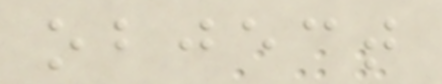object
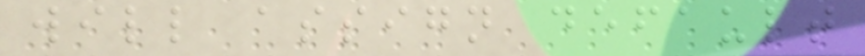will assign default
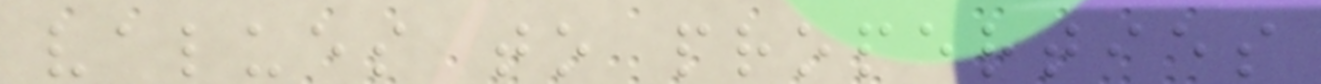values to properties
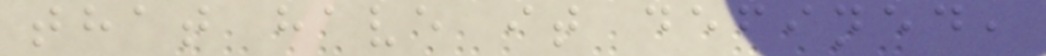that have it defined,
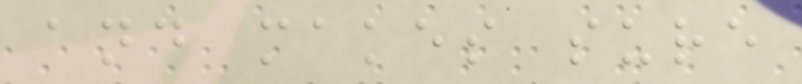and makes sure
